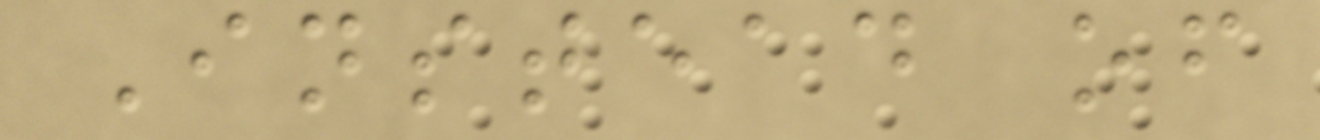Instead of
